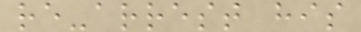re-arrest his
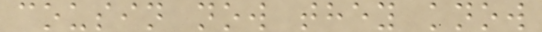cousin now they know
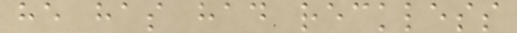he has had reckless
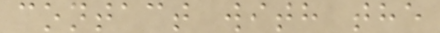contact with the
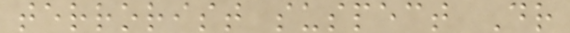terrorist suspect Dr
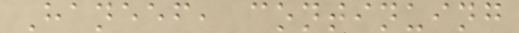Haneef, continuing
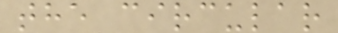the circular
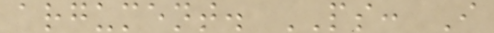argument. PS: I
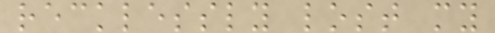recklessly lost my
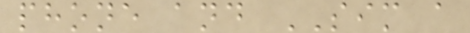phone and SIM a
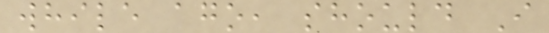while ago, should I
